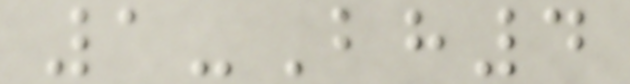1-Bh4
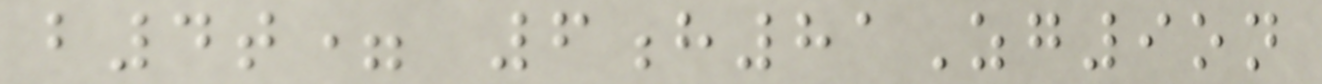b4t= 6h81Zg9on
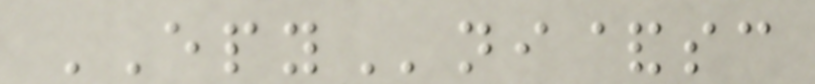EPYni&sc
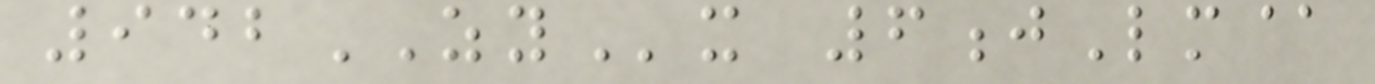942ZYx 6jLm@
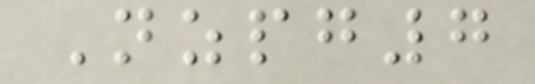Nzpg7
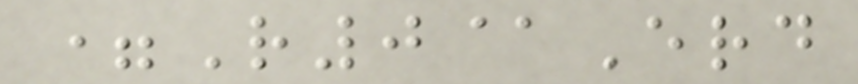=R0@Erd
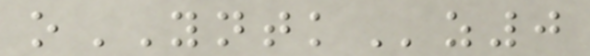oYNTKz0
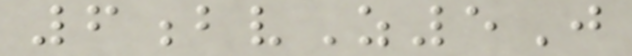6bvZ5J
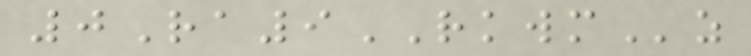0Ra9RKWMz
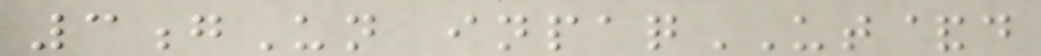3gUn inpaqUT&d
